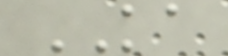KA
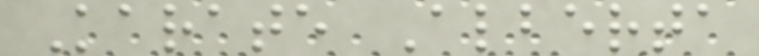Karate Alberta
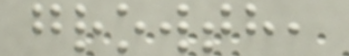growth,
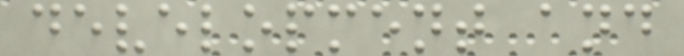development and
